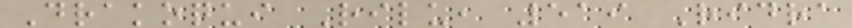Drakoqui Rilu, 519 Ridra
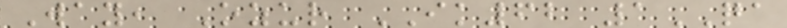Way, Ozur IK62 1QA
